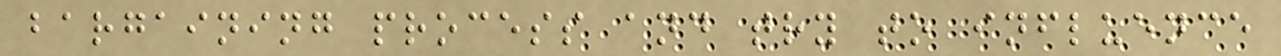bargaining process and try to influence
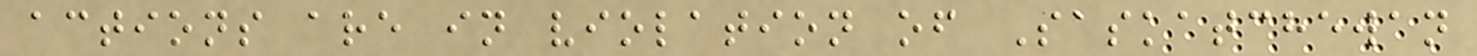actions are in violation of Saskatchewan
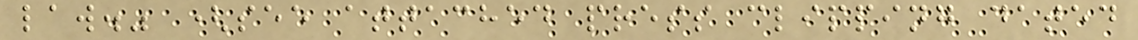law." (see attached press clipping dated
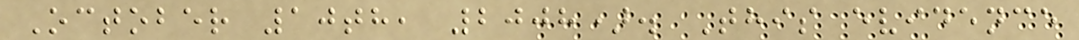October 10th, 2008). This evidence
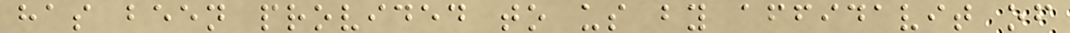has been provided to us by affidavit of
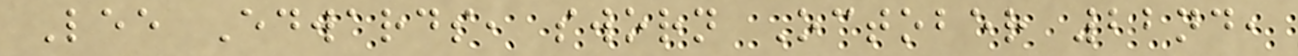Lee Edwards, sworn October 22nd,
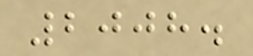2008.
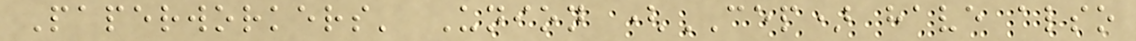Paperworkers' Union (CEP) have also
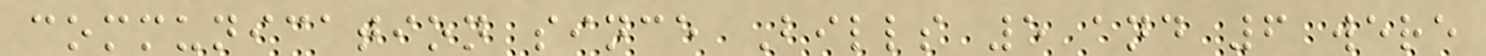communication since Bills 5 and 6 were
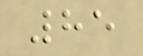85
